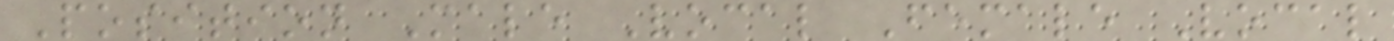Position Male Vocal Female Vocal
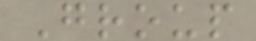Group
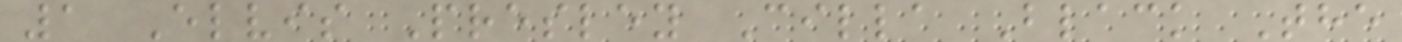1 Elvis Presley Cilla Black The
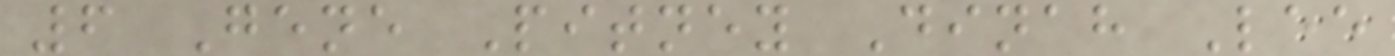6 Gene Pitney Dinah Lee
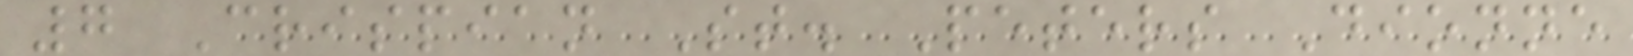7 Crispian St. Peters Dionne
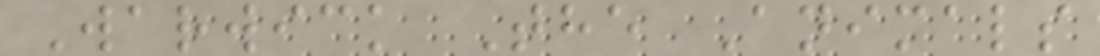Warwick The Animals
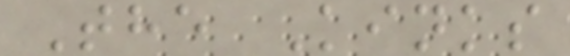The Kinks
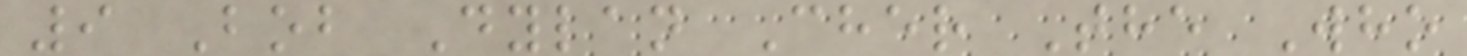9 Bob Dylan Cher The Who
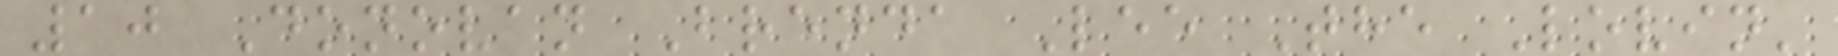10 Donovan Brenda Lee The Lovin'
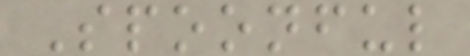Spoonful
